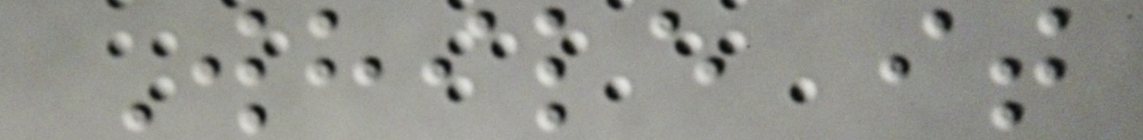While it
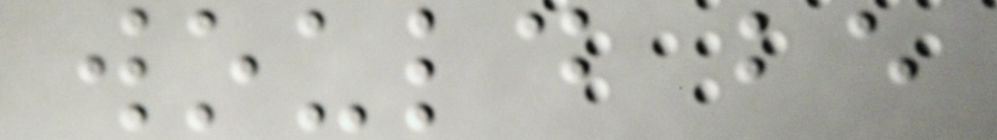would be
